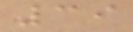39
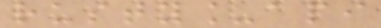rusty_api
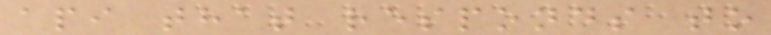api that responds to
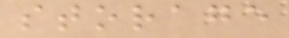storage
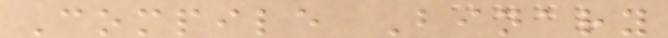Compile Binary
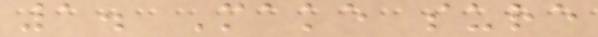1. Make sure
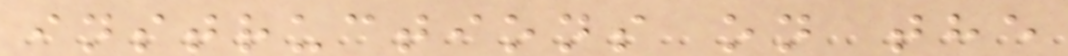instructions on the
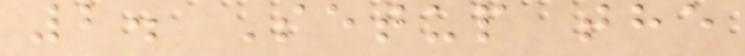2. Setup the
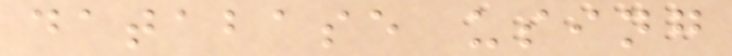database using
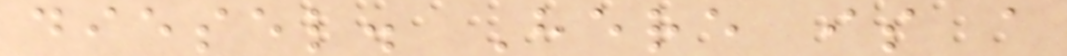diesel. Here is a
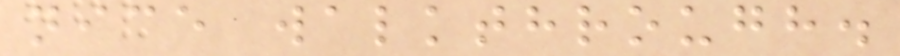nice walkthrough.
